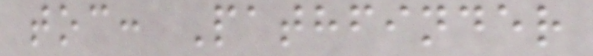toc: Pathfinder
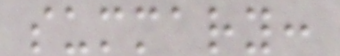summary:
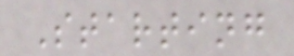Starting
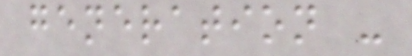generation -
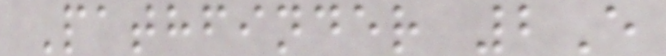Pathfinder 2E
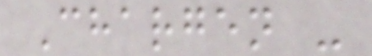Chargen -
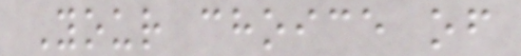Your choice of
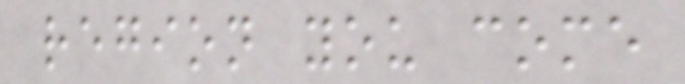region you come
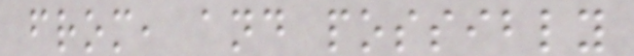from, and possibly
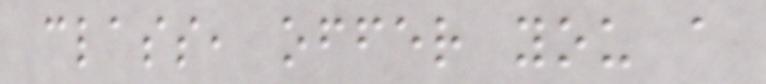class, offer you a
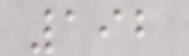192
